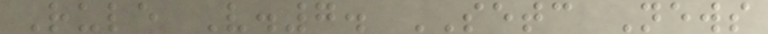Rule V.7. SETC News
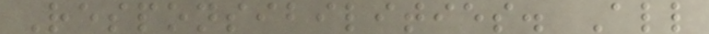Responsibilities. All
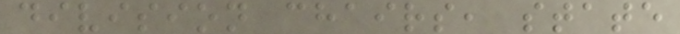division chairs, state
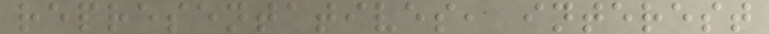representatives, interest
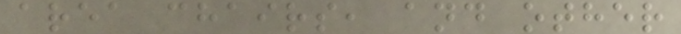area chairs, and other
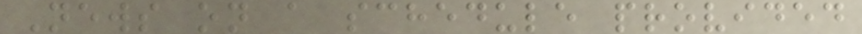News on a schedule provided
